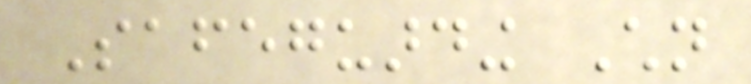Safeguarding Children
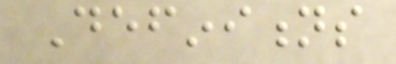Definitions
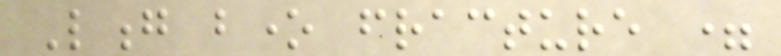Long bone fracture =
